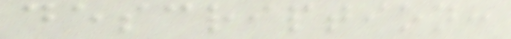description:
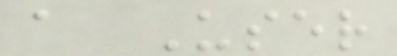a User
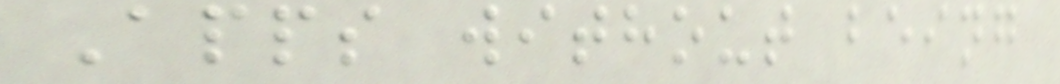Apps without being
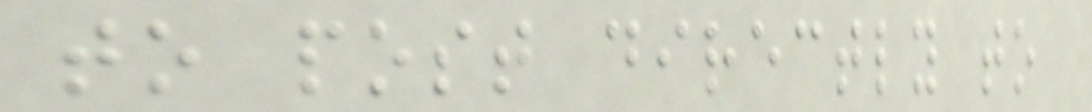to post directly to
